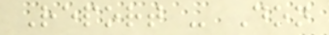Report - Don
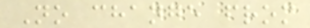No change from
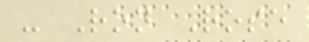- Ron Rose
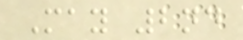May 2nd
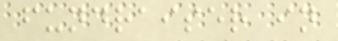fundraiser in
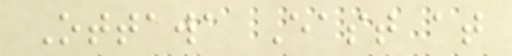Ottawa East at
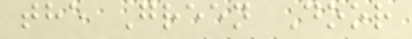the Green Door
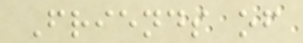Friends of
